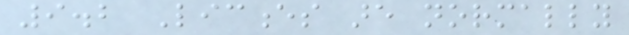9.2 Licences are normally
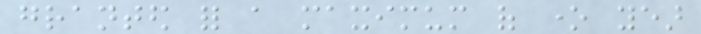granted for a maximum of one year
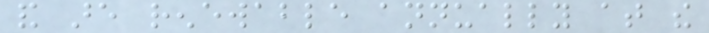and are renewable annually at the
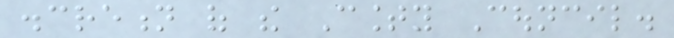discretion of the County Council.
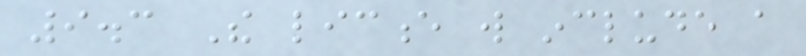9.3 The licence will include a
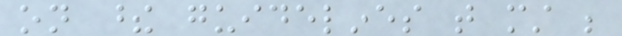on these guidelines that must be
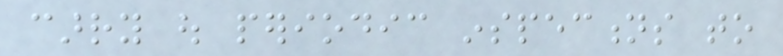carry out periodic inspections to
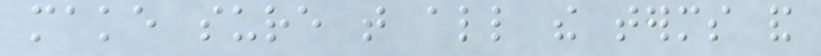make sure that all the terms and
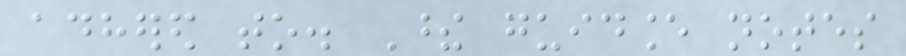adhered to. These guidance notes
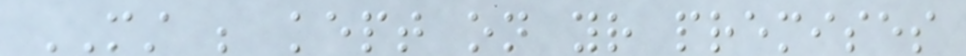MUST be kept on your premises
